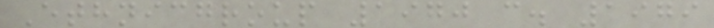Ethnicgroup 1970 c. 1979
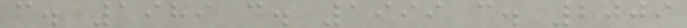c. 1989 c. 1999 c. 2009
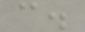c.
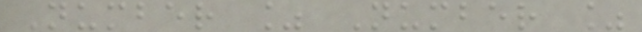Number % Number %
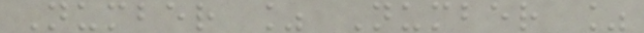Number % Number %
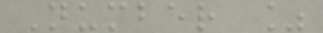Number %
